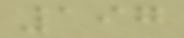197
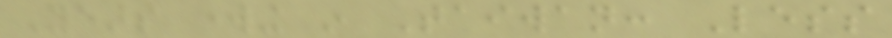Years working in Taiwan: Less
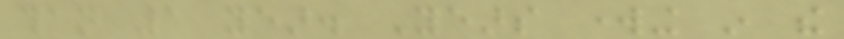than 1 year. Years working in the
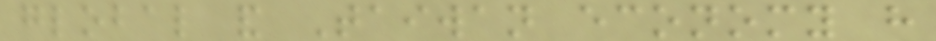global and Taiwan economy have
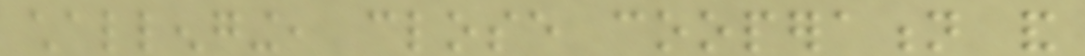challenging, close cooperation and
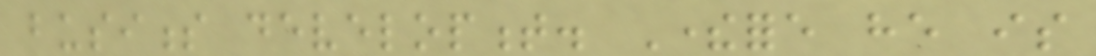business development. Therefore he is
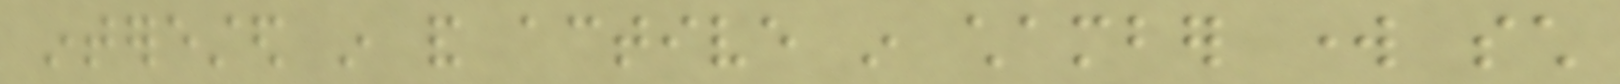interested in and active in chamber work such
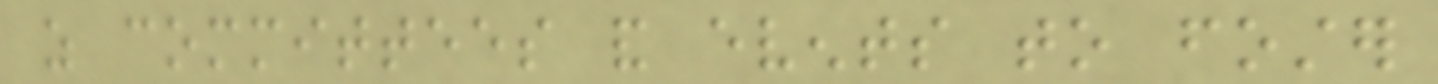as committees and events to foster
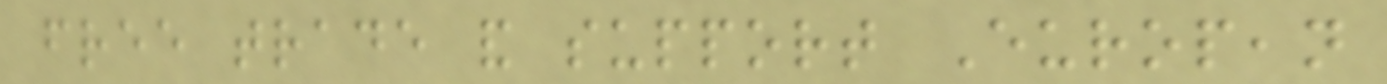free trade and support European
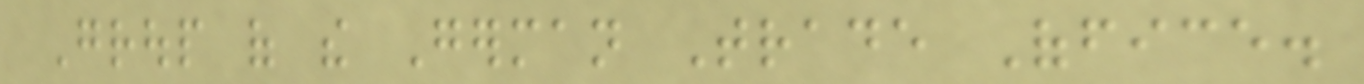Group of the German Trade Office.
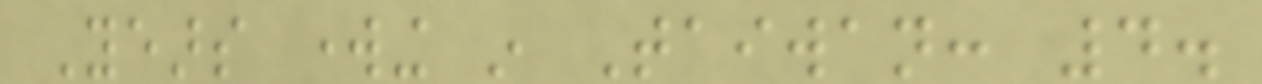Years working in Taiwan: 4.
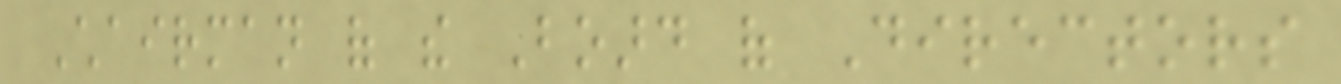Chairman of the Board of Directors
